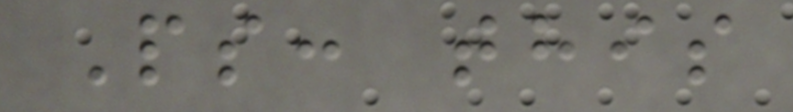Ps: this
